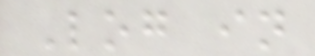Log in
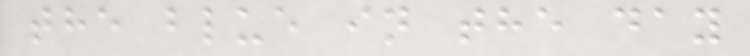the blue in the day
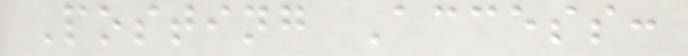Posting Access:
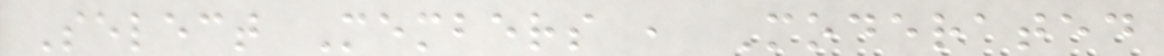Select Members , Moderated
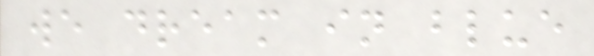we dream in blue
